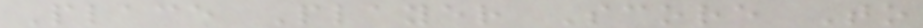Place Player Score To
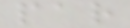par
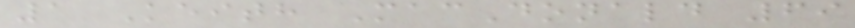1 Keith MacDonald 69
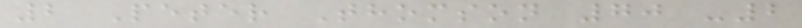2 Peter Thomson 70 -2
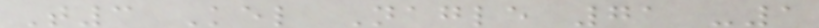T3 Kel Nagle 71 -1
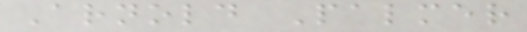Arnold Palmer
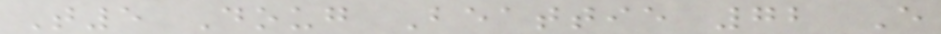T5 Doug Beattie 72 E
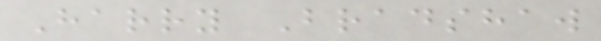Harry Bradshaw
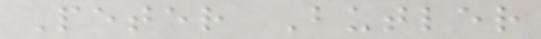Peter Butler
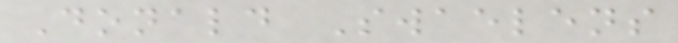Donald Swaelens
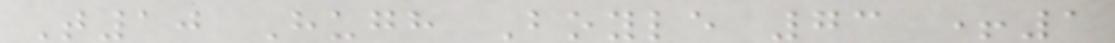T10 Hugh Boyle 73 +1
